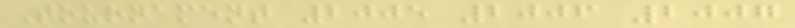Tournament 2005 2006 2007
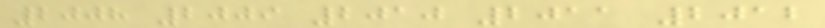2008 2009 2010 2011 2012
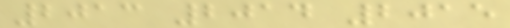2013 2014 2015
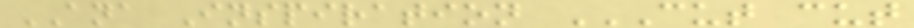ANA Inspiration CUT CUT
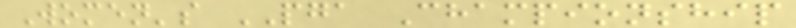Women's PGA Championship
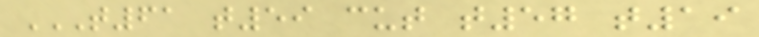T61 T59 CUT T57 T19
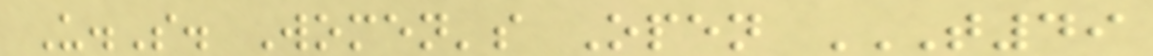U.S. Women's Open T49
